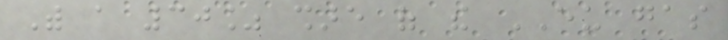With a 30% share of the EU gas
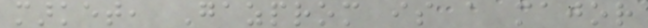market, Gazprom is a major
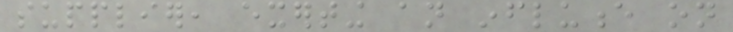supplier, exerting an influence on
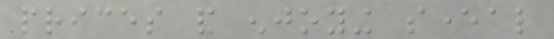prices and enjoying several
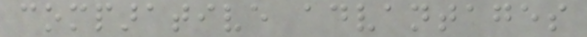comparative advantages
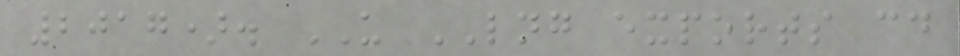2017). US LNG exports could
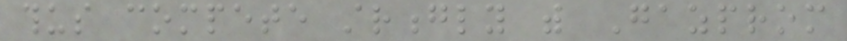thus compete strongly with Gazprom
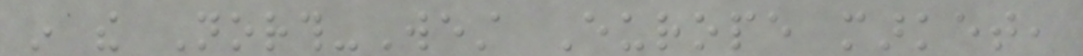in the North-West Europe market,
